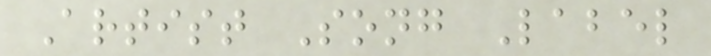Artist Song Label
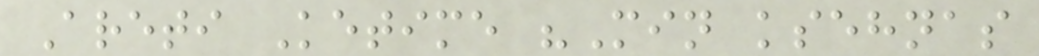Areti Ketime "Min ksehnas
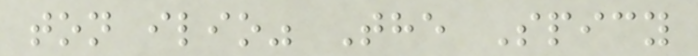ton ilio" The Spicy
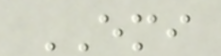EMI
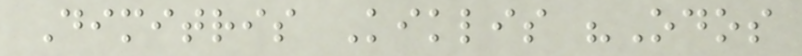Dimitris Kiklis "Odos
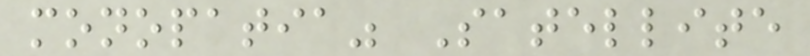monopatia" Satellite
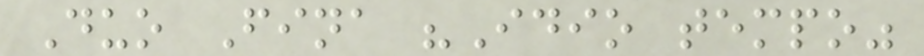Duo Fina "Idio tempo"
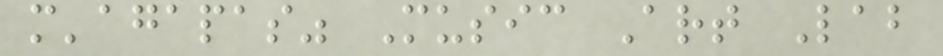m'agapas" Music Art Lab
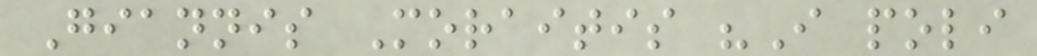Giannis Moraitis "I poli
